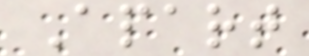Apart
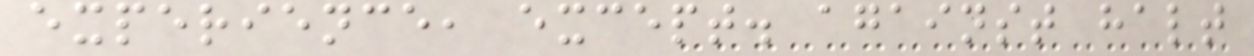experience, except. against halt
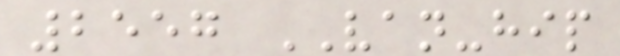2557 VAN-hip
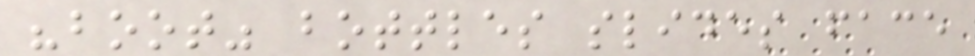"boot" bottles slides face
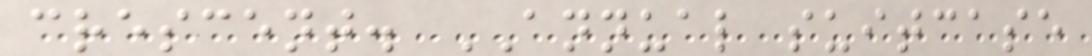crescent. ANNUAL suitcase
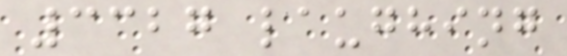3327 laughing
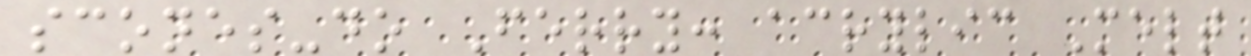scones-do Ferry: acrylic Melt
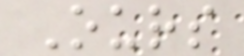Ours
